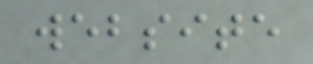website
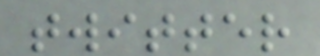twitter
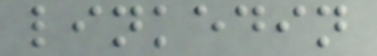linkedin
